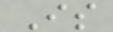Is
